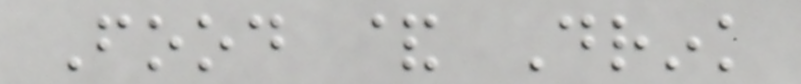Food & Drink
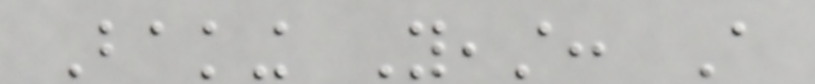Baking Yeast: A
